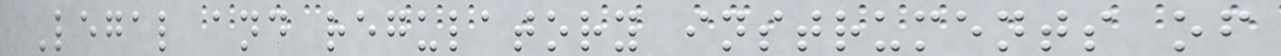Legal and regulatory instruments of
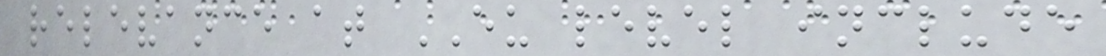relevance at EU level include
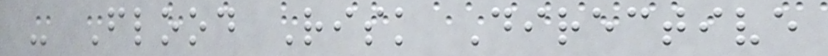- Flood Risk Directive
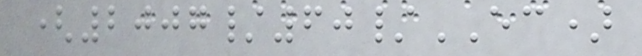(2007/60/EC)
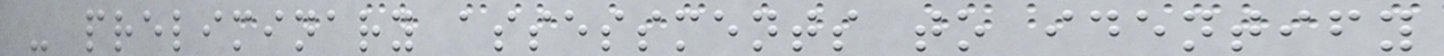- preliminary assessments to identify
